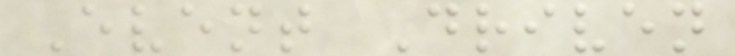Event Driven
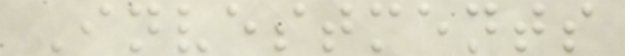Investments
